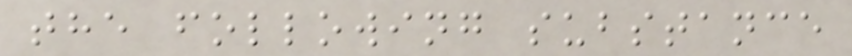the following substance
